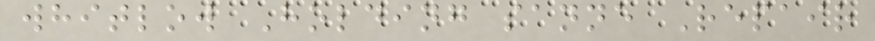whitlow Holding sanne Repair
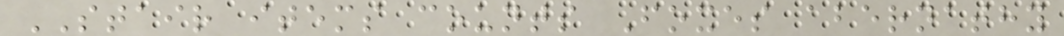STAIR items counts Foxes abernathy
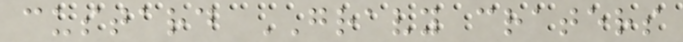custard GRAVY craters
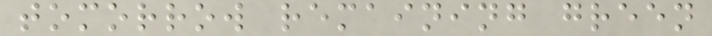tomorrow remaining green
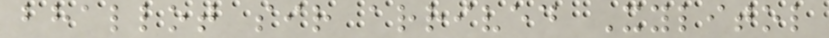bhallot sir arrived Xylitol
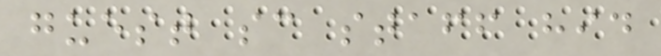guest sc staff hid
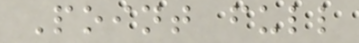Point full
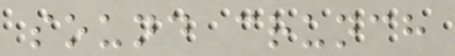sound crunch
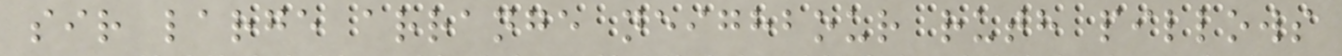sir large arrange neighbour ruth pillows
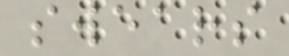swears
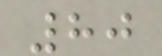80
